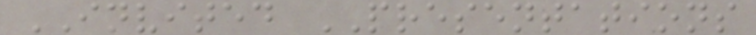INVITED PRESENTATIONS
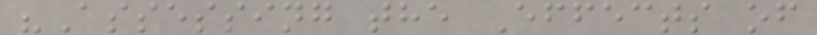"Assessing the Effects of
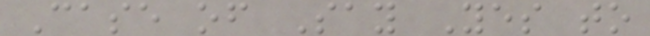Case of Say Yes to
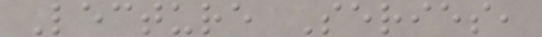Lecture Series,
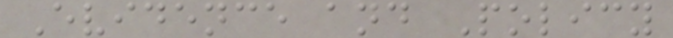Evidence and Policy
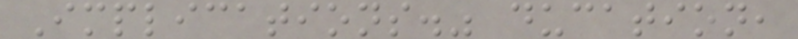Implications." ducation,
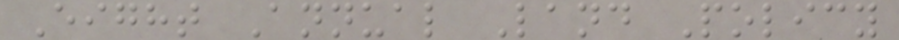Eight Annual Land Policy
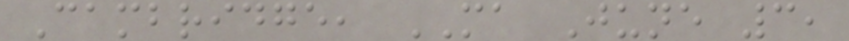Cambridge, MA June 3,
